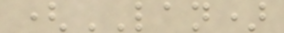(LAN)
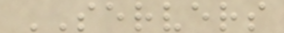SERVERS
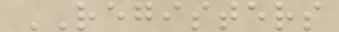REGISTERS
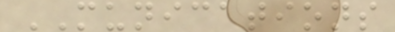MUNICATIONS
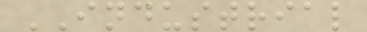INDUSTRIAL
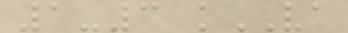1-3 kVA
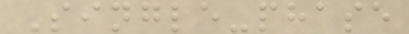Single-phase
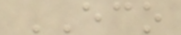ECO
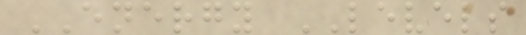ENERGY LEVELS
